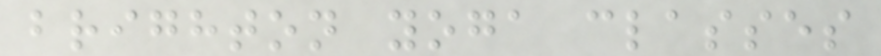brighton yoga classes
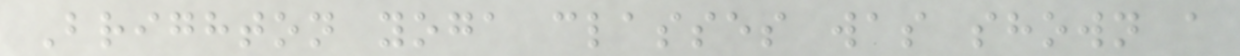Brighton yoga classes was shown a
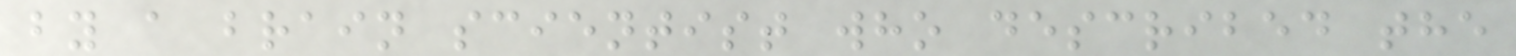by a brain scientist who described the
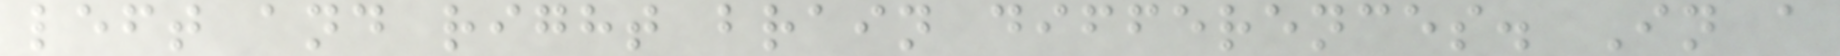left and right brain differences. In a
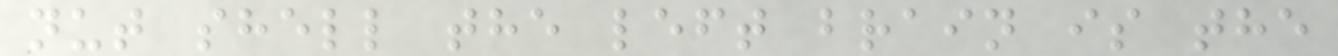nut shell the left brain is the
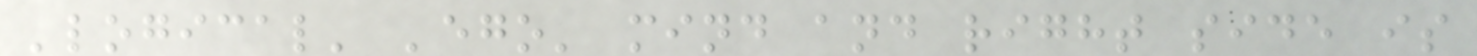'logical' 'ego' mind and right side is
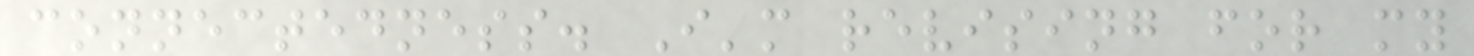connectedness. I'm revising for my
